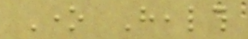One Health
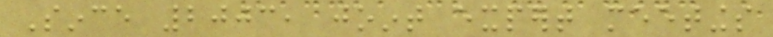Since 2003, joint expert meetings
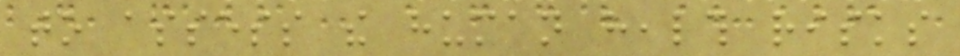to assess the human health risks
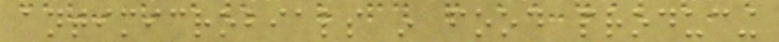antimicrobials in food producing
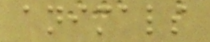animals
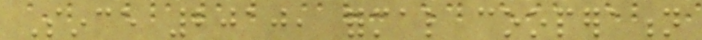Since 2010, formal cooperation
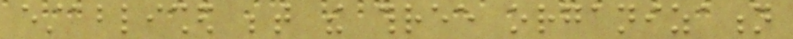established between the three organization
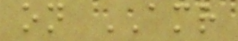on AMR
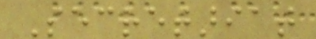Secretariat
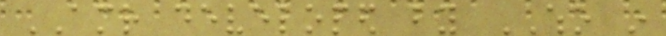AMR developed by WHO in
